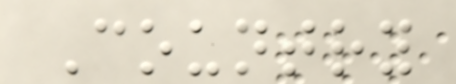Country
